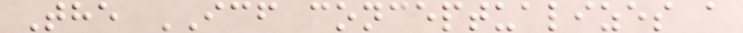The ICF conceptualizes a
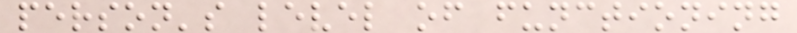person's level of functioning
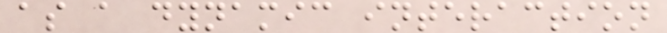as a dynamic interaction
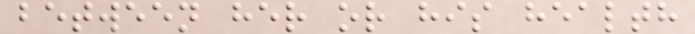between her or his health
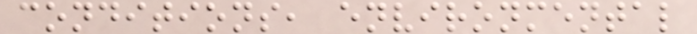conditions, environmental
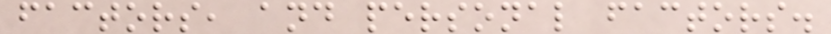factors, and personal factors.
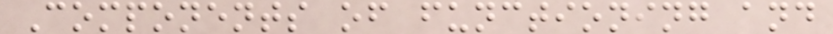Components of functioning and
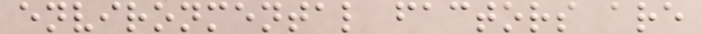environmental factors are
